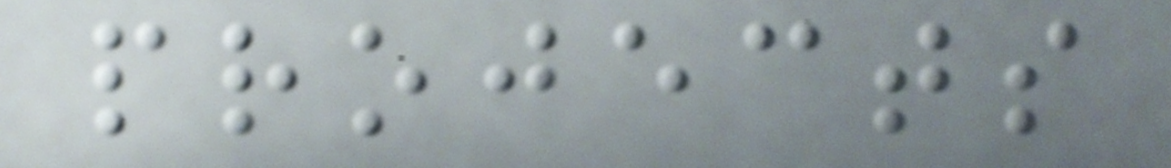projects
